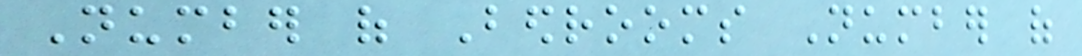Number of Bedrooms Number of
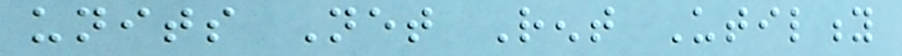units Net Rent Utility
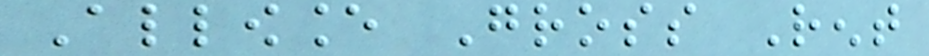Allowance Gross Rent
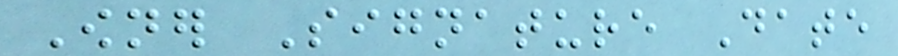Owner Signature Date
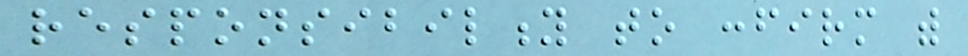responsibility to confirm with
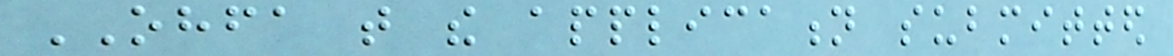OHFA that the application submitted
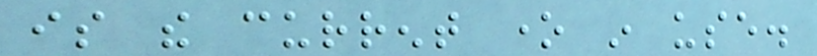is the current one in use.
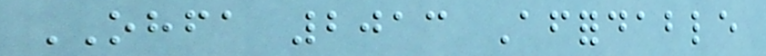OHFA 2013 Affordable
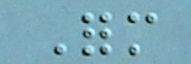Form
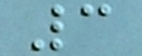3
